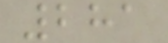281
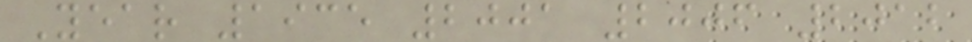Year 1935 2001 2006 2012
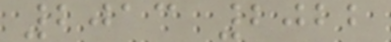2013 2022
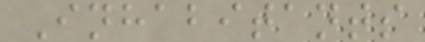Inhabitants
